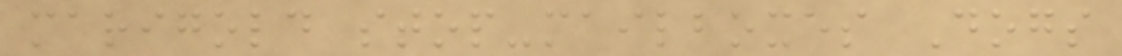marigold stop-mailboxes Dogs
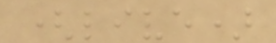(live)
